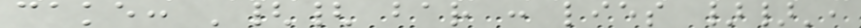cake: '{{ bar : lies }}',
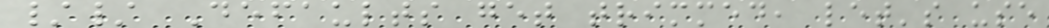// Defaults get trimmed, let's use
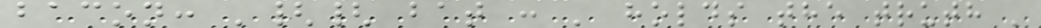bacon: '{{ bat : ' holds the truth '
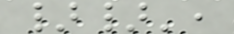}}',
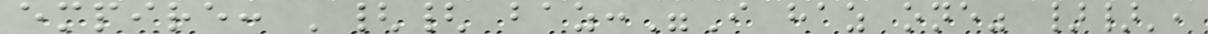empire: '{{ baz:"I haz one" }}',
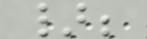};
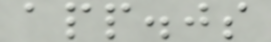app.js
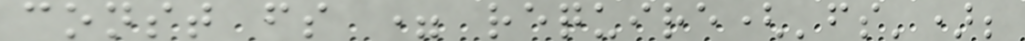const fs = require('fs');
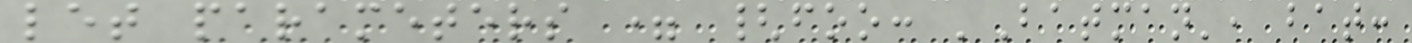let parameters = {foo: 'Batman', bat:
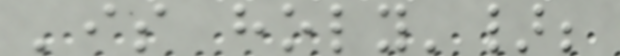'is holy'};
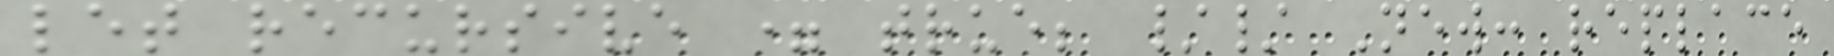let recursive = true; // New: replace
